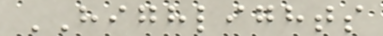HIGHLIGHTS
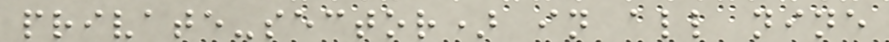private-sector) in all nine
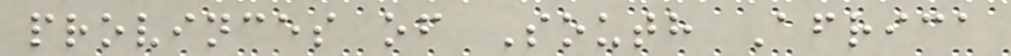provinces of South Africa
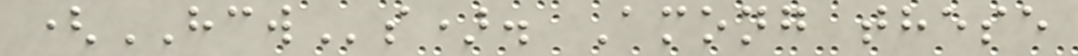(HCWs). Among these
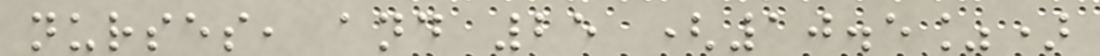nurses, and 25 (10.5%)
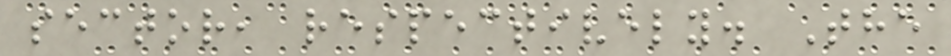sector, respectively. The
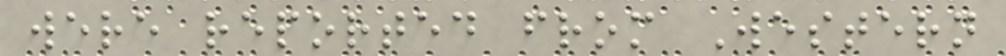were reported from Western
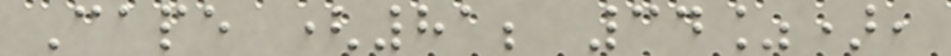Cape (81; 34%),
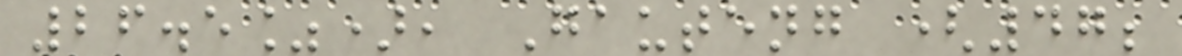26.5%), Gauteng (47;
